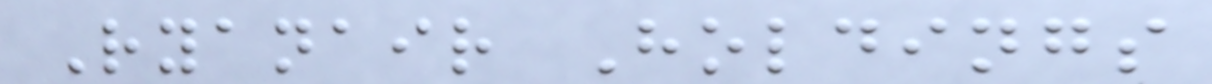Ryanair Holdings
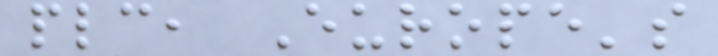plc, Europe's
